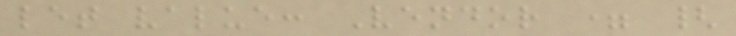let value: Vendor = {
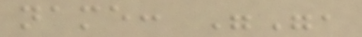name: "",
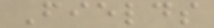Fields
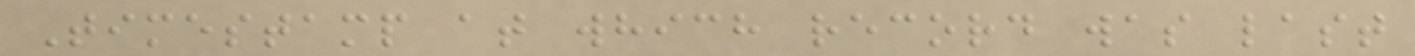Timestamp at which record was last
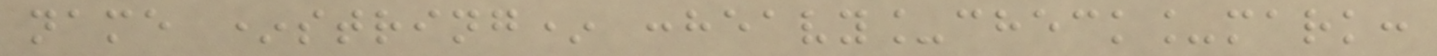name *string* :heavy_check_mark:
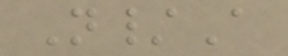N/A
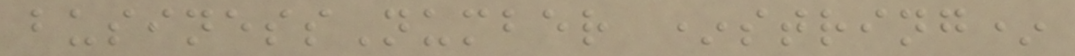businessNumber *string*
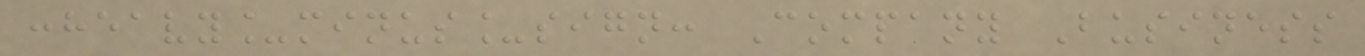:heavy_minus_sign: Company Business
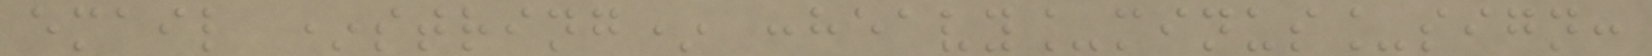email *string* :heavy_minus_sign:
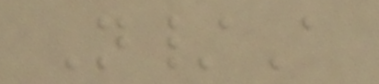N/A
